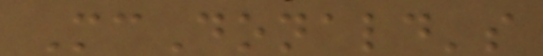McDonald's
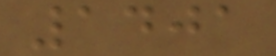1401
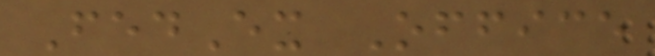FedEx Office
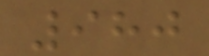980
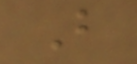B
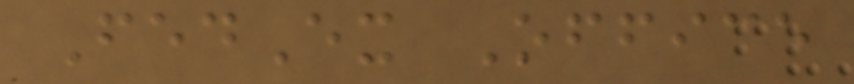FedEx Office
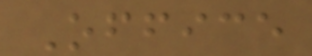Office
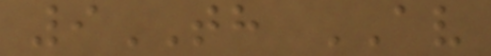9TH AV
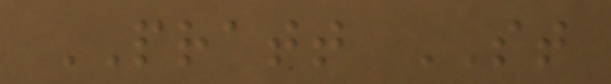PRATT ST
